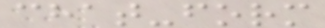chat-form
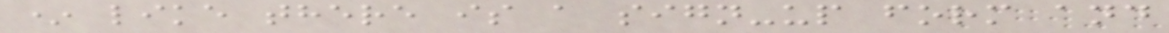* like there is a sign-up form and
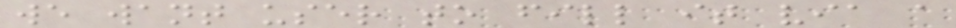we want user to fill it via a
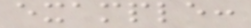example:
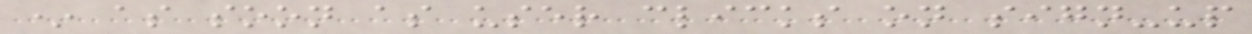* as soon as user clicks on sign-up
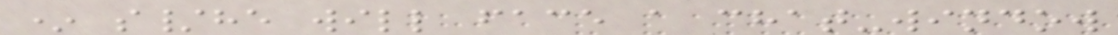* s/he will face a chat-window
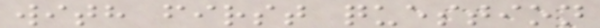with first question
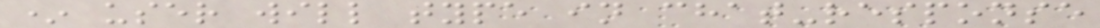* user will type in chat-response
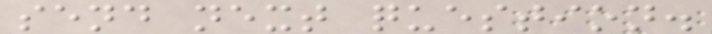send next question.
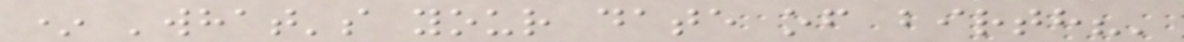* 'what's your date of birth?'
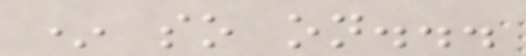* so on...
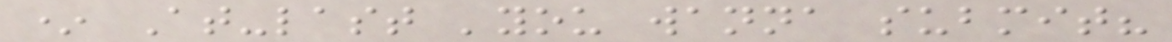* At-last 'you wanna submit?
